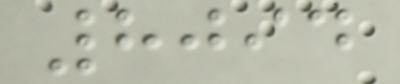8094
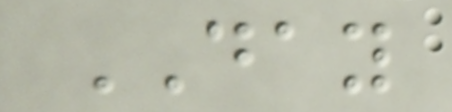DAY
